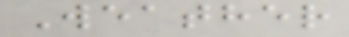Weather
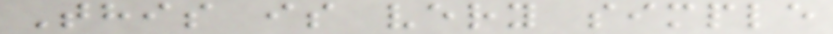This is very simple
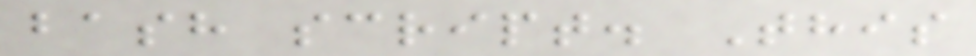bash script. This
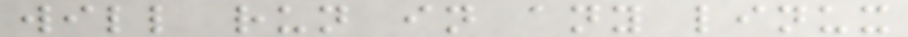will run in any linux
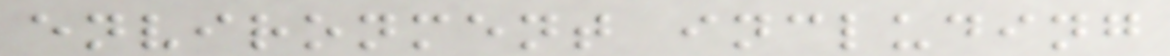environment including
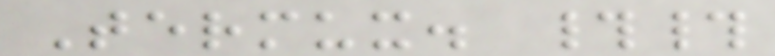Termux. ##
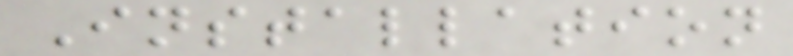Installation
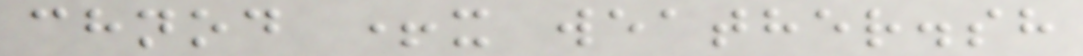chnod +x weather.sh
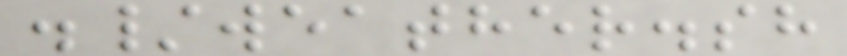./weather.sh
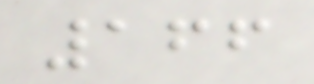166
